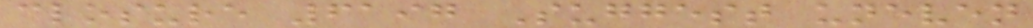closure 6197 Suggest uneven
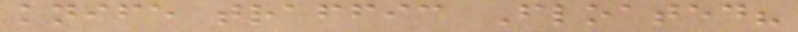knife traffic Floated?
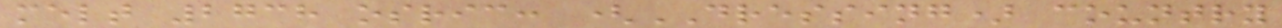melt 2738 osric: (DRESSING) country
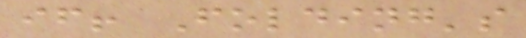if! Folding's
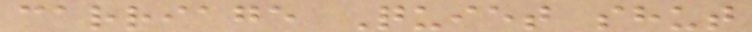carriage Quiet shut
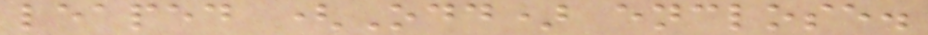leaped (Odd) enclose.
